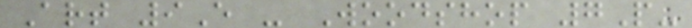Art 9E - Woodshop 7P-
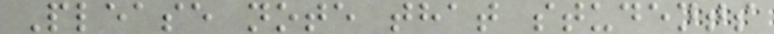Please note that students
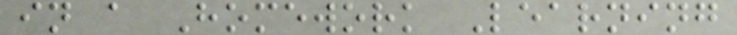in a Homework Learning
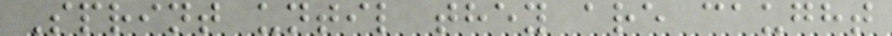Sprint until they are caught
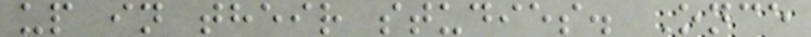up in their studies. Once
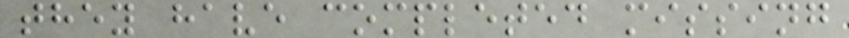they have completed missing
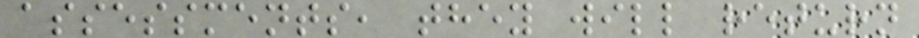assessments, they will return
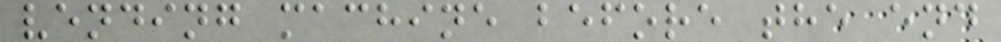vending machine before the end
